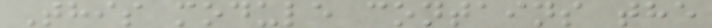This module contains the
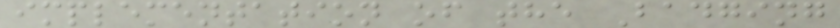implementation of the Badging
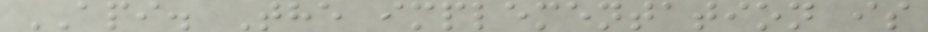API. The implementation is
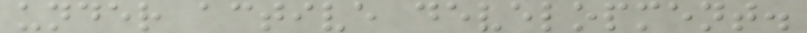under active development.
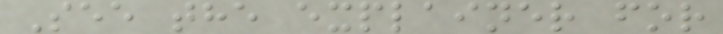See the explainer for
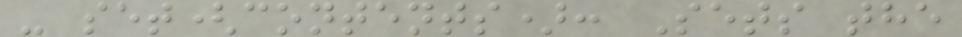- set(contents): Sets the
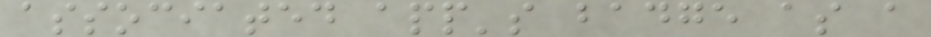associated app's badge as a
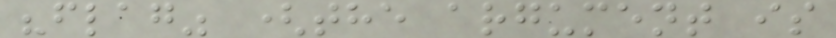"flag" (the argument is
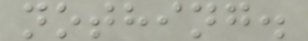nothing.
